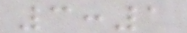3:1
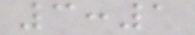3:1
